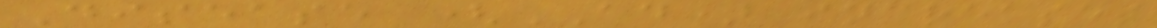Disease (AD) increases
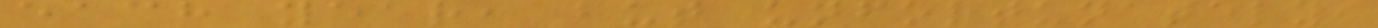each year, but unfortunately,
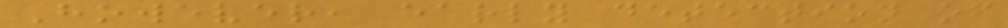However, early detection of
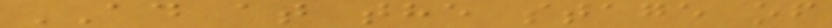AD at the stage of
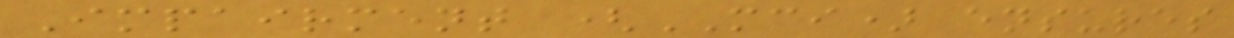Impairment (MCI) ensures
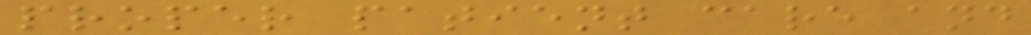proper patient care and
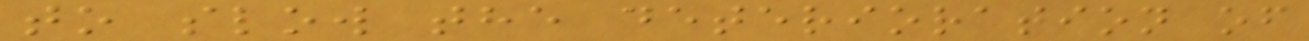to slow the deterioration of
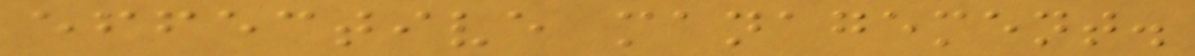effective management.
